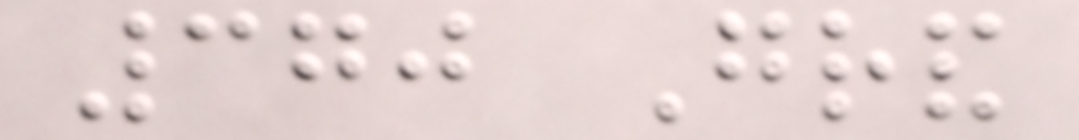370 Grand
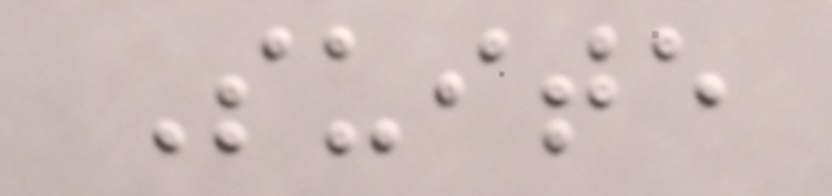Suite
